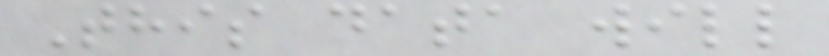This data will
